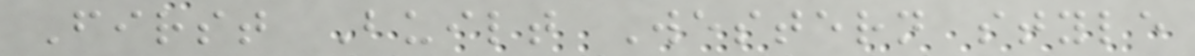First Built Western style
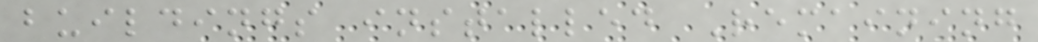buildings installed Remaining
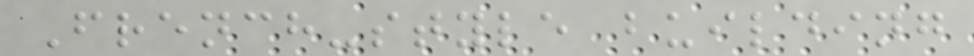French-style building
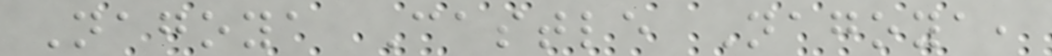Nagoya Castle Nagoya,
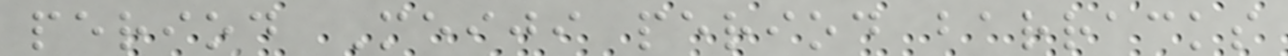period Meiji period barracks
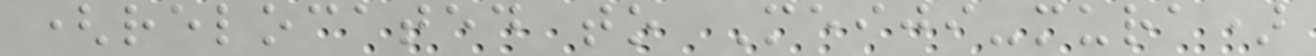(relocated to Meiji-mura)
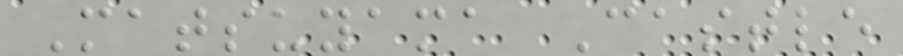Matsuyama Castle
